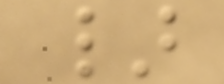}
